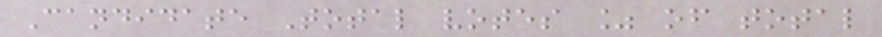Candidate Total votes % of total
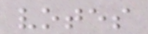votes
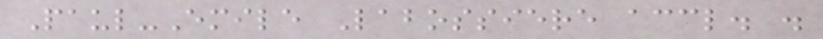Paul-Emile Labossiere accl. .
